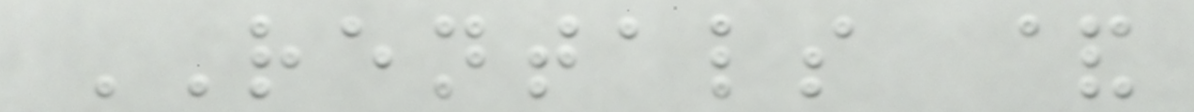RENTALS &
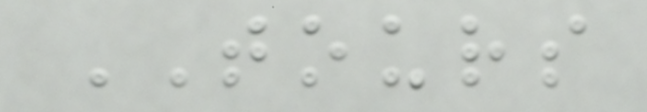TOURS
